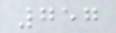757
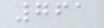761
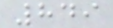849
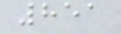851
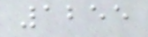1255
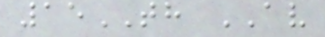15TH AV
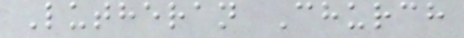Lutheran Church
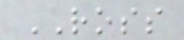ROSS
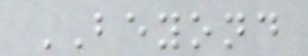BEYOND
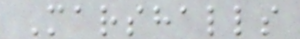Marshalls
